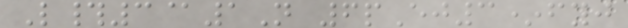L#3@1N 6pEj3*fyj
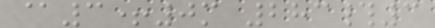@3+0m 283#3
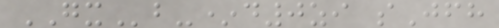GXb-*d0zi sJfh
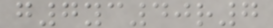g7yc40r7
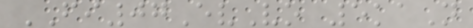FI07EvVo 5kaN
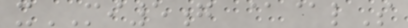xMI5g @@lS
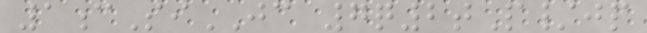1cSiJC 7q2tP/jp
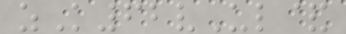zK62vUl&
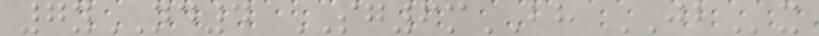7yND4 SG6mBH JBx
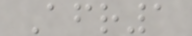Afr1
